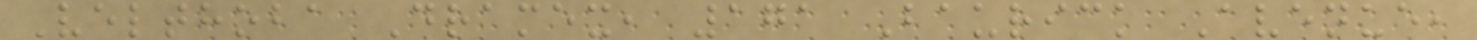Velthoba Dramex, 171 Baurick Avenue,
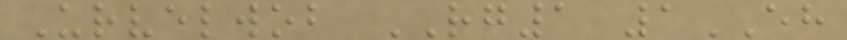Urvelwob RG1 1EH
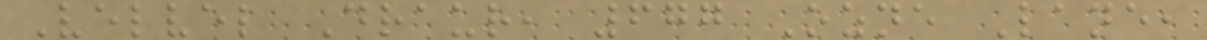Velvel Draur, 677 Ozne Lane,
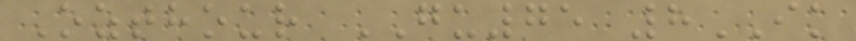Ozthour GU75 8IK
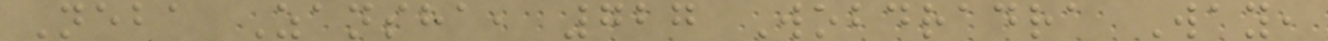Neba Zansha, 727 Wobdradra Way,
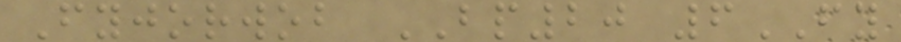Fyjorwob BP20 6FY
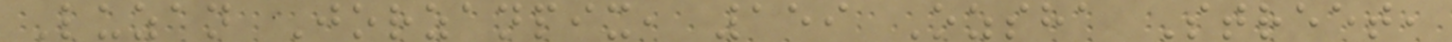Luzan Jorzanpix, 159 Ozsha Street,
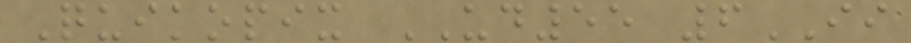Quikopix UD55 6II
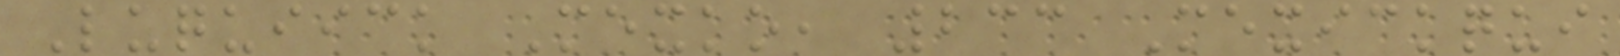Luquiick Mexko, 233 Mexickqui
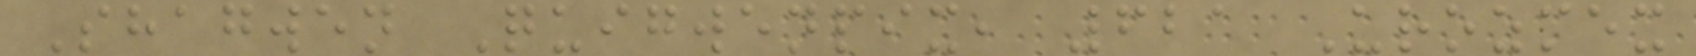Shagwen Quigwenpix, 621 Urozmex
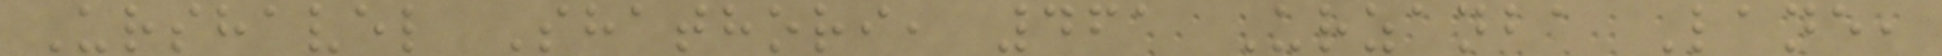Urshavel Shathori, 461 Urzanba Lane,
